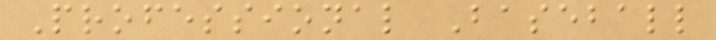Professional Baseball
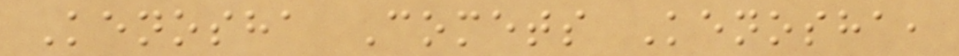Kenosha Comets Kenosha,
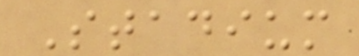Stadium
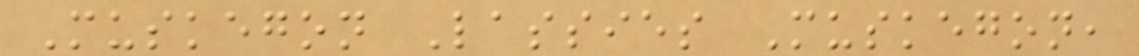Muskegon Lassies Muskegon,
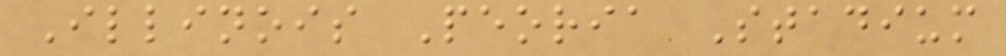Illinois Peoria Stadium
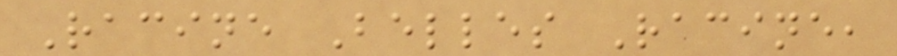Racine Belles Racine,
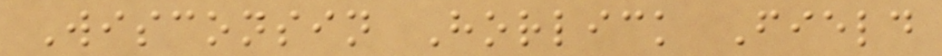Wisconsin Horlick Field
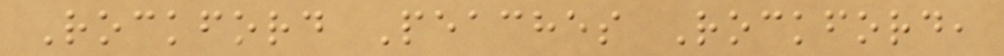Rockford Peaches Rockford,
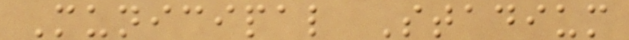Municipal Stadium
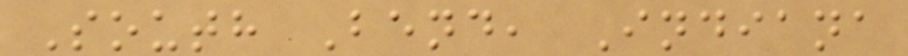South Bend, Indiana
